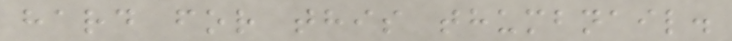hard for this thumbnail.
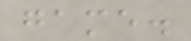game.
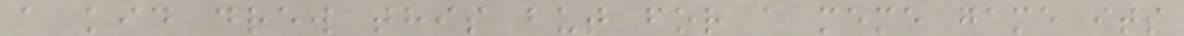a kid drew this but for a meme game its
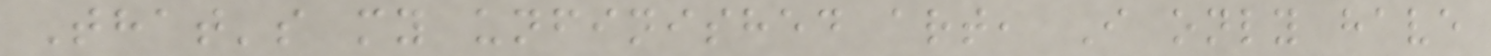That's my unfinished art, I only have
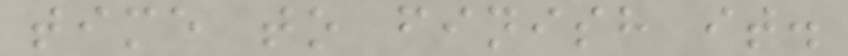time to finish it.
